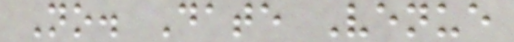No. Date Venue
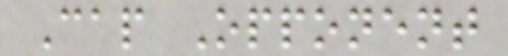Cap Opponent
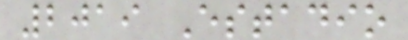2019 Estadio
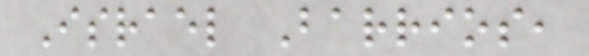Israel Barrios,
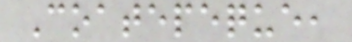Coatepeque,
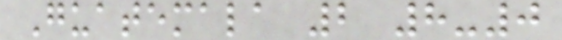Guatemala 2 8-0
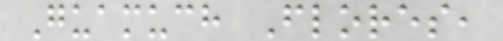Guamuch Flores,
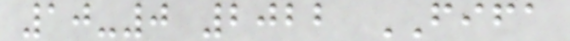10-0 2022 FIFA
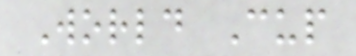World Cup
